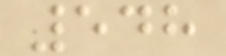548
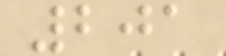201
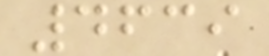4639
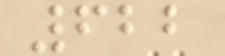622
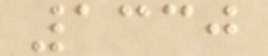1330
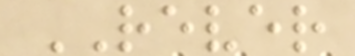REVER
